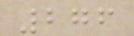276
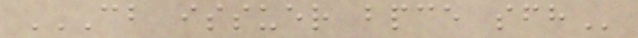CB ISSUER BPCE SFH
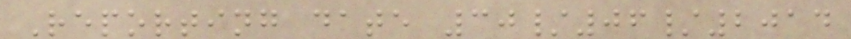Reporting date 30/06/2014
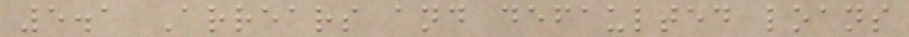5.1 Arrears and defaulted loans
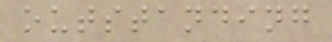outstanding
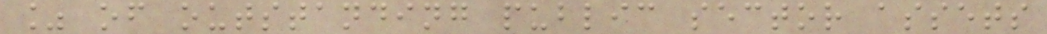% of outstanding public sector assets
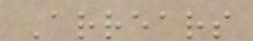Arrears
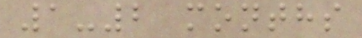1-2 months
